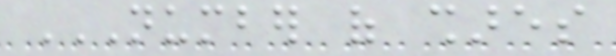NUMBER OF SHARES
